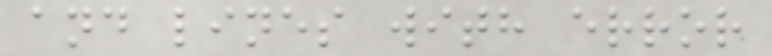and lines with error
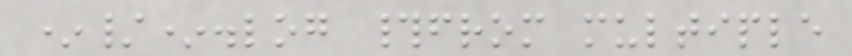*/*.log #from multiple
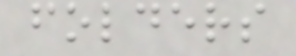folders
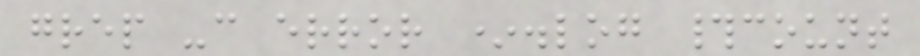grep -c error *.log #count
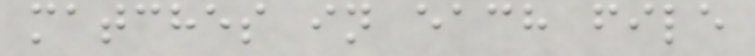matches in each file
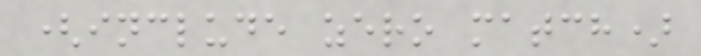(include zero match)
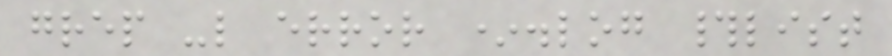grep -l error *.log #list
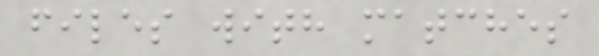files with matches
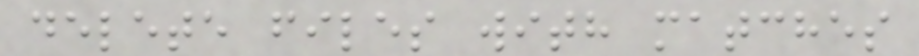delete files with matches
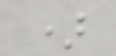)
